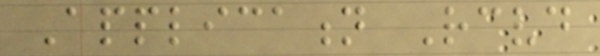Application Received
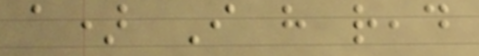a) I have read
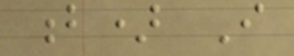b) I
